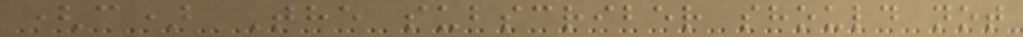(c) The subscriber should not
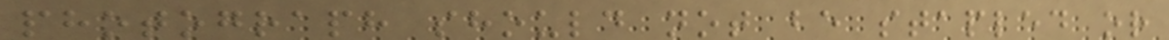photograph should not be stapled or
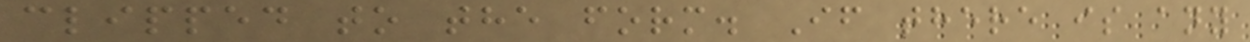clipped to the form. If there is any
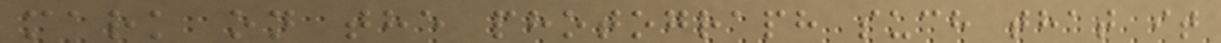mark on the photograph such that it
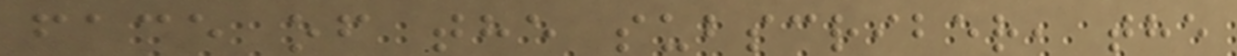face of the subscriber, the
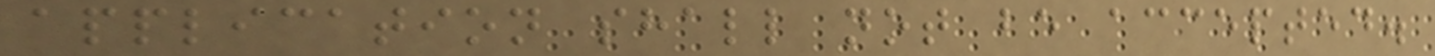application shall not be accepted.
